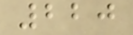220
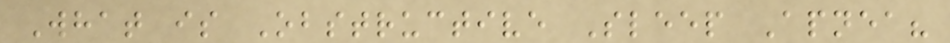What is Obstructive Sleep Apnea?
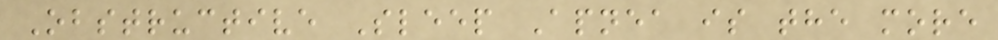Obstructive Sleep Apnea is the more
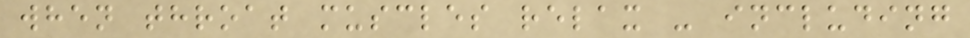when throat muscles relax - including
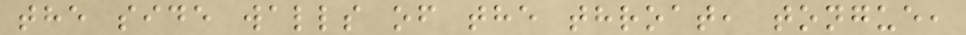the side walls of the throat, tongue,
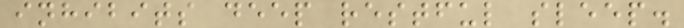inhibits deep restful sleep.
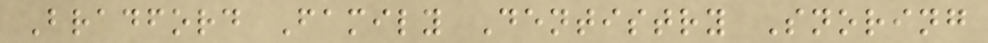Bradford Family Dentistry Snoring
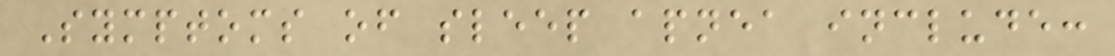Symptoms of sleep apnea include:
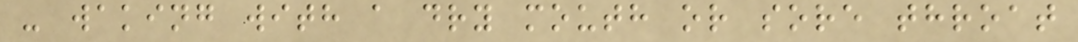- waking with a dry mouth or sore throat
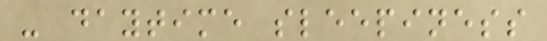- daytime sleepiness
